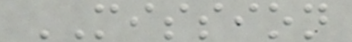MISSION
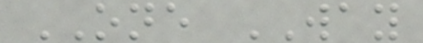ONE WAY
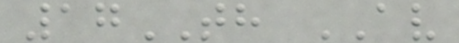17TH AV
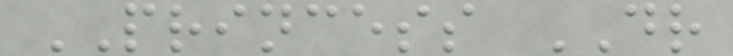PRINCESS DR
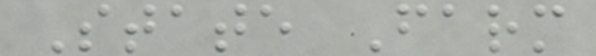State Farm
